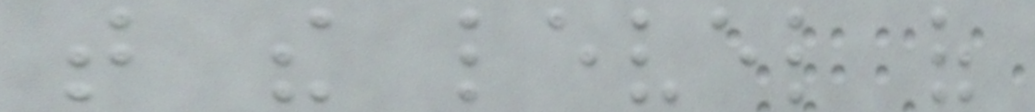that the level of
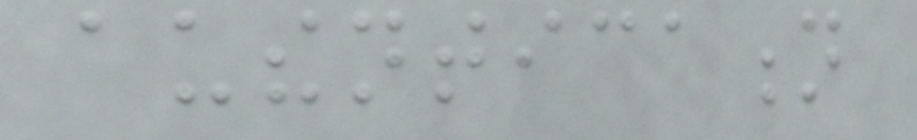authentication
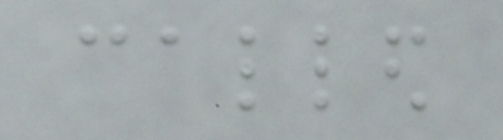called
